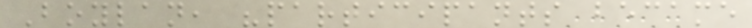Boylan, "participants became
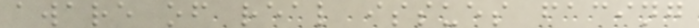aware of real issues facing
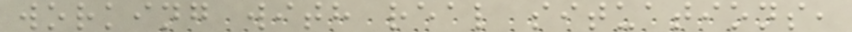working with real situations,
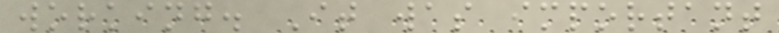working. It was important
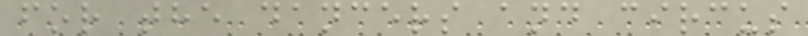for the dancers and circus
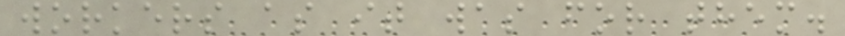workers as it was for them.
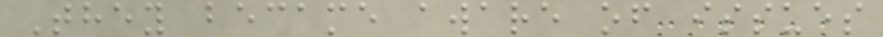They became aware of issues
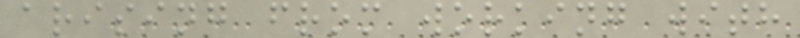arising from working with
